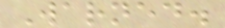Warned.
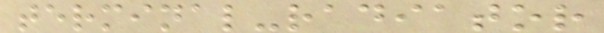terminal-radiator
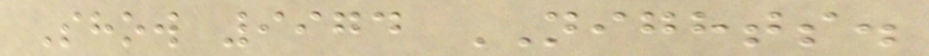Show 9974 NIGHTS.
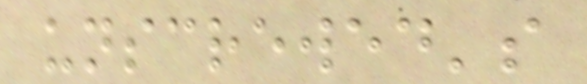unscrewed's
